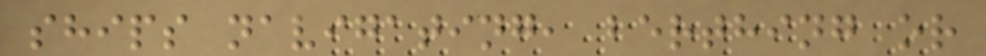ships navigating, berthing or
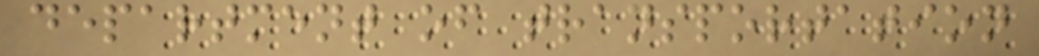department of transportation
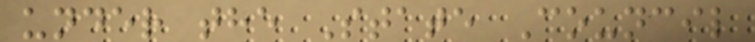under the State Council
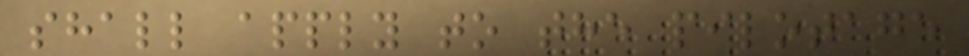shall apply to the pilotage
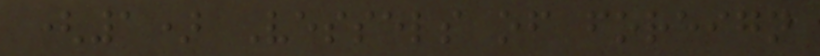(1) Vessels of foreign
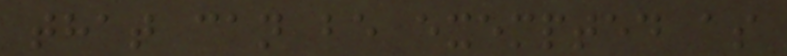that can be exempted as
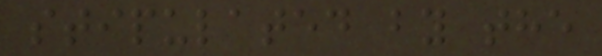stipulated by the
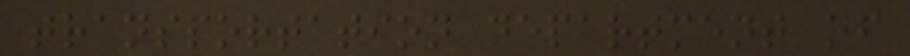transportation department of
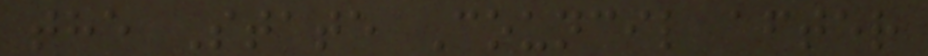the State Council after
